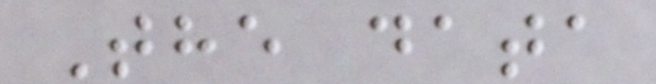The data
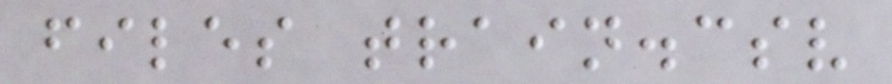files train.csv
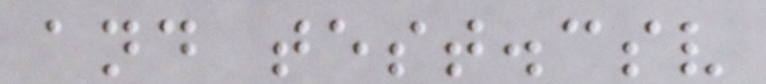and test.csv
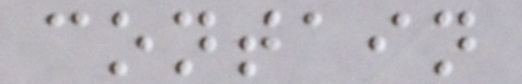contain
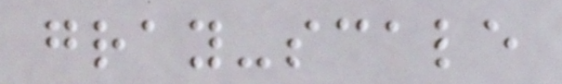gray-scale
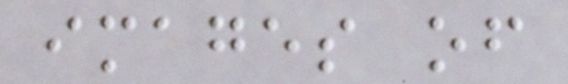images of
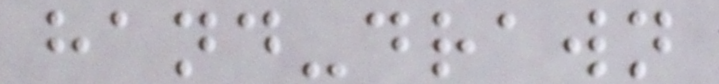hand-drawn
